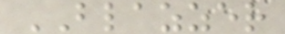BLAZZER
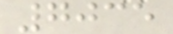7035
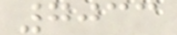7033
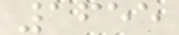1655
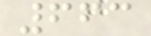663
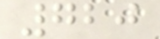720
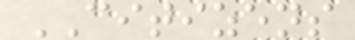CITIZENS
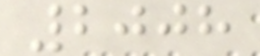2008
